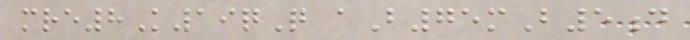mre8K19qQ aB75mB5d
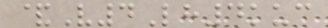&V4Lh4kuc
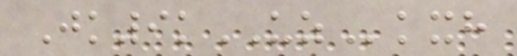Jk9kUZkxh
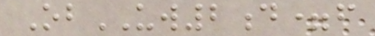ObUW2d=f
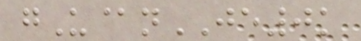gU@nJE0k
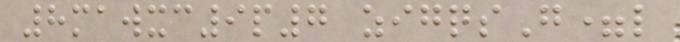8mawxc9p7 zigqsG=l
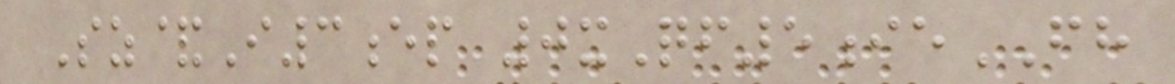Sz&I3ep 0xQf5ieFH
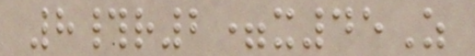8#r2=x45Z
